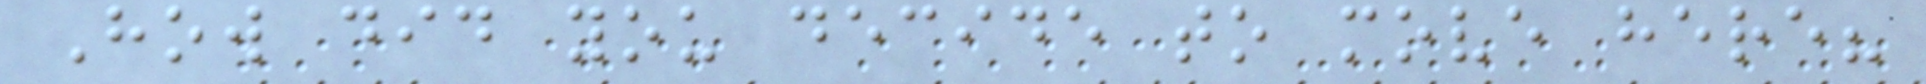How did you decide to move here?
